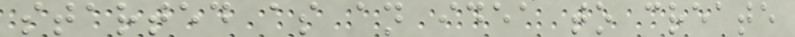started as an idea to create
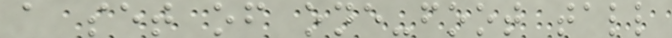a set of one-foot tall
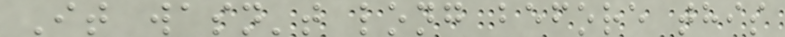It wasn't long before this
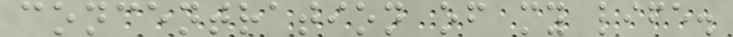concentration of my life.
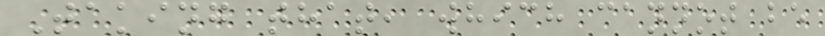Taking that, which cannot be
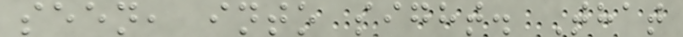seen, into sight. That
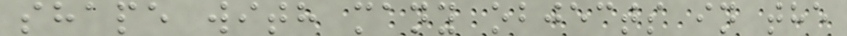shape with many objects in the
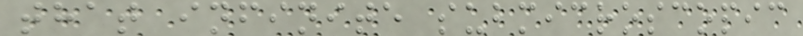that infinite submicroscopic
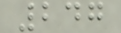247
